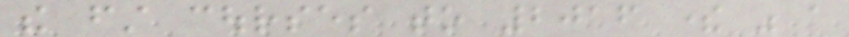the first courses to 2016 there was a
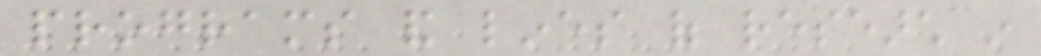programs and lines of research in
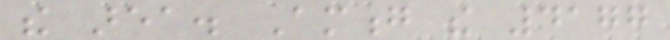the area. Among the 4177
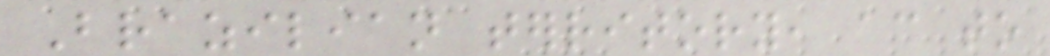Brazilian territory, according to
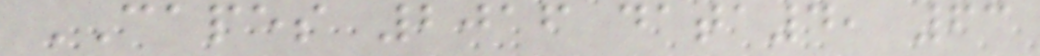CAPES 2016 data4, 63
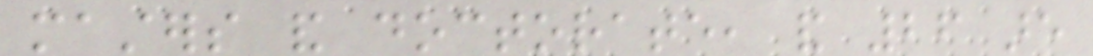masters and doctorate, and 26 are
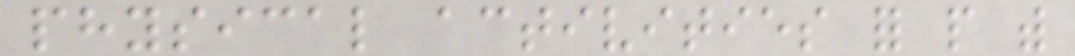physical activities for people with
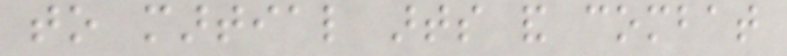to martial arts and combat
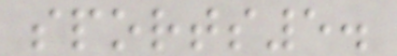sports5.
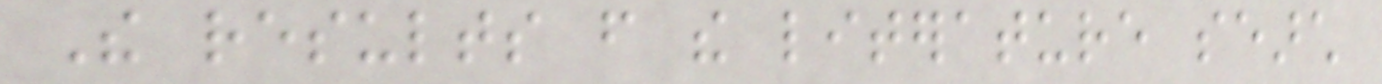The results from the literature search
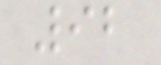92
